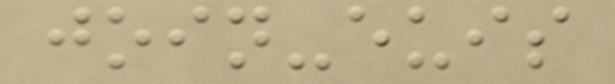join-euis
